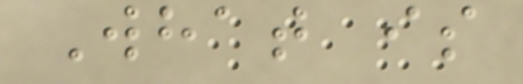What is
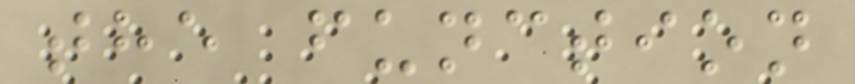the function
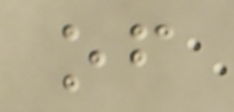of
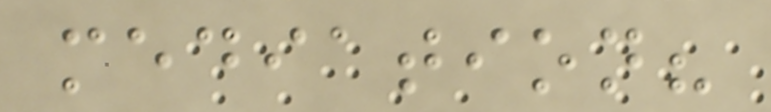mediation?
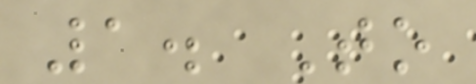1. To
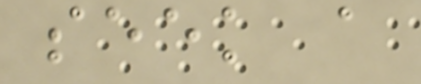seek a
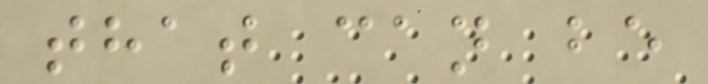that can be
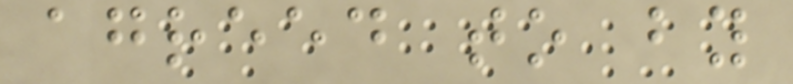agreed to by
